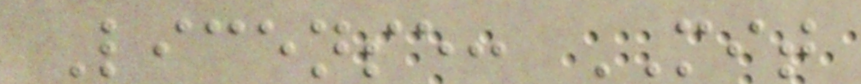License: MIT
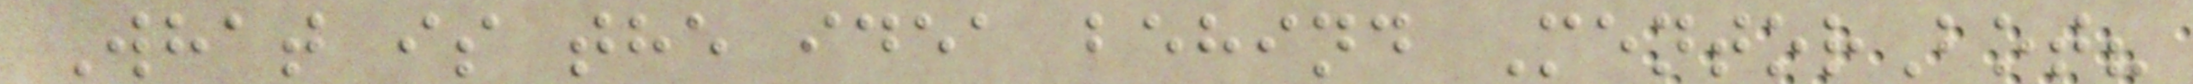What is the idea behind MentorBot?
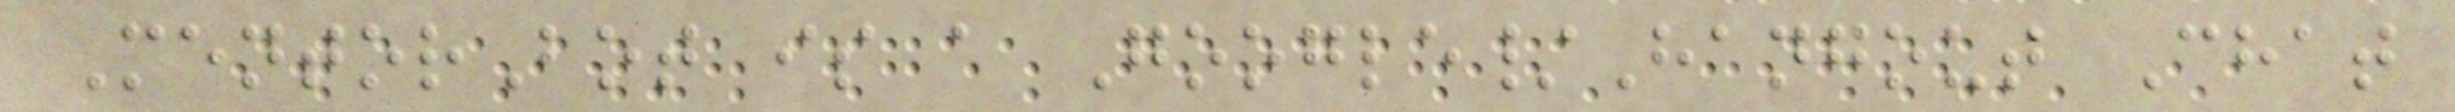MentorBot is a Google/Hangout Chat
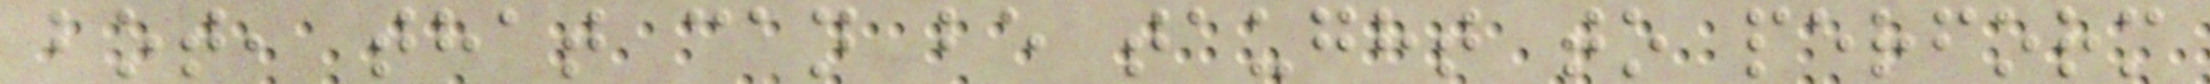bot, that can be taught to perform
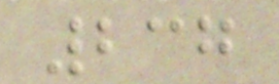237
